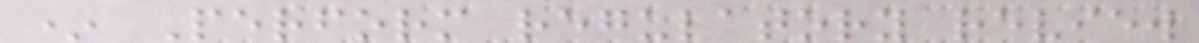* Perform regulatory review
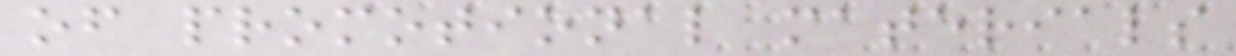of promotional materials
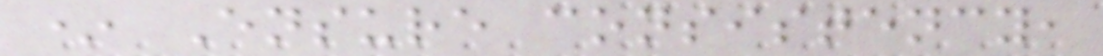* Ensure consistency,
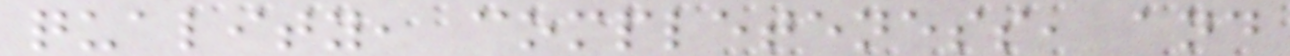quality, completeness, and
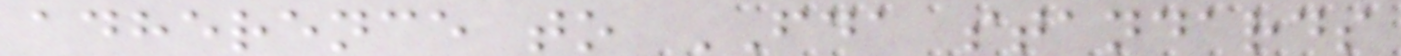adherence to FDA standards
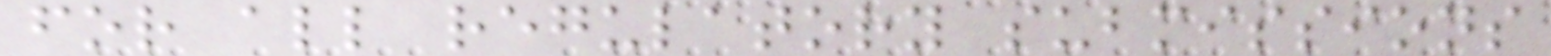for all regulatory submissions
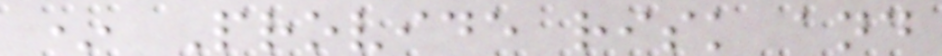* Provide risk and
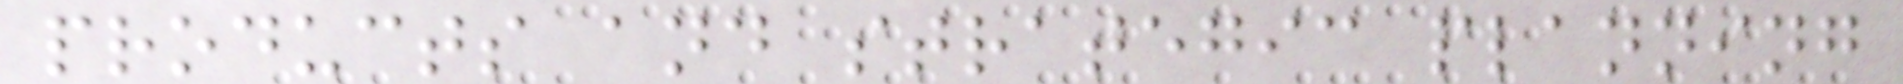products and strategic planning
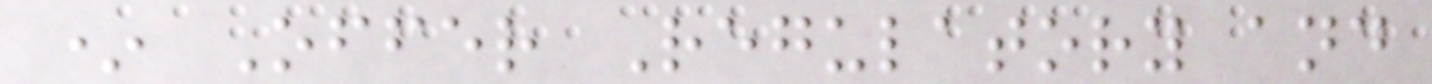* Offer Regulatory and
